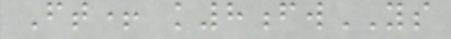Ft+ k8fwYS
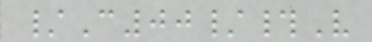/C00/#V
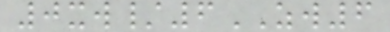0xw/6ZW6
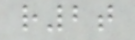r2t
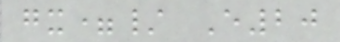gx=/ E20
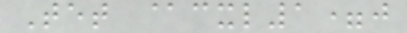Tet @cxl1=j
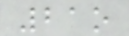21o
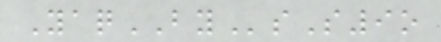YaqBYsS9o
